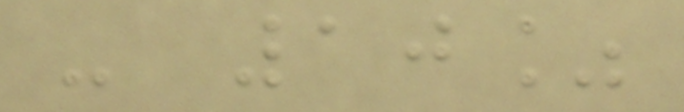- 10%
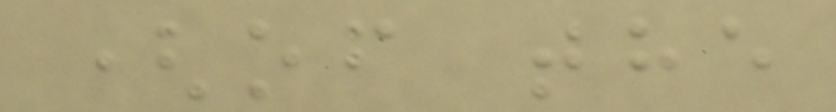(of the
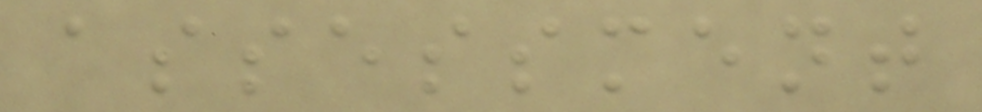assessment
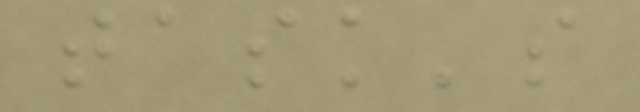task's
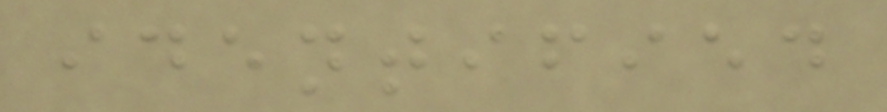identified
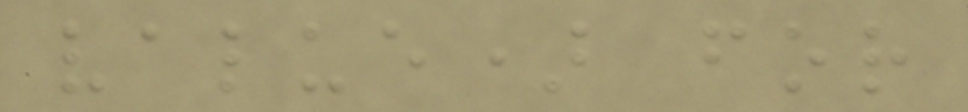value) for
